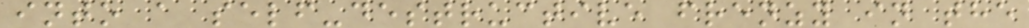into a self-destructive frenzy in the
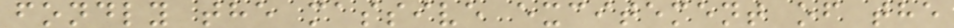fondly the massive excitement of the
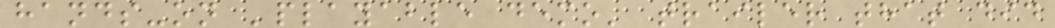hands-on 'playable demo' trailer that did
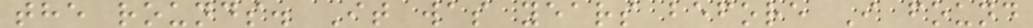the rounds. It was years before I found
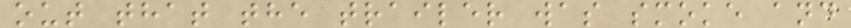out that the trailer was smoke and
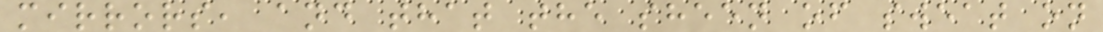mirrors, and that the sheen of sweat on
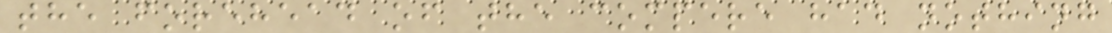the forehead of the compere had nothing
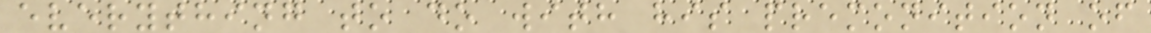everything to do with his premonition of
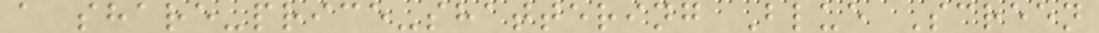a share-price-shattering Blue Screen
